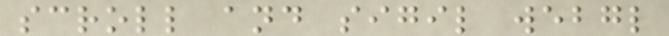scroll and sigil webgl
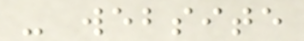- website
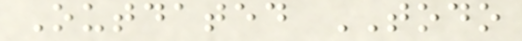Outdated TODO
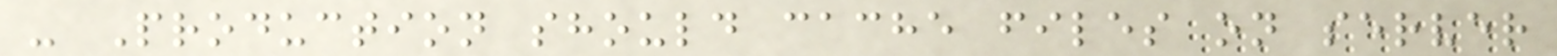- Production should cache files on server
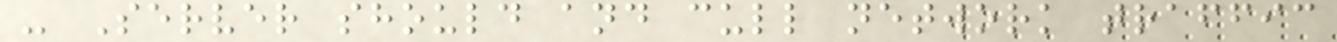- Server should and cull network traffic
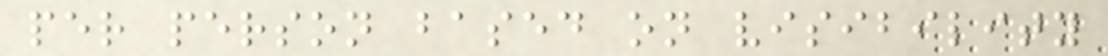per person based on visibility
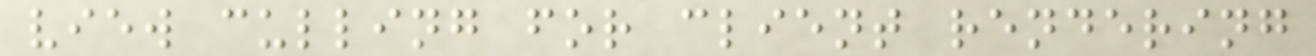view culling for client rendering
